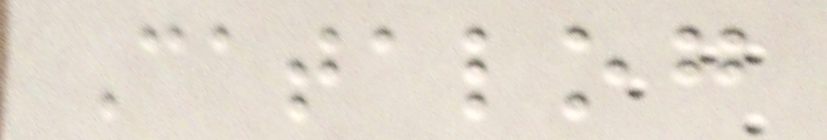Catalog
